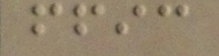ffic
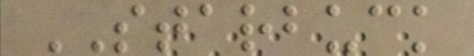STARBUCK
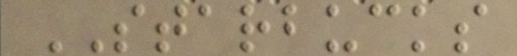STARBUCKS
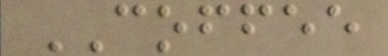COFFEE
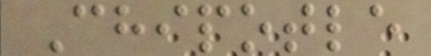Chipotle
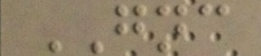GNC
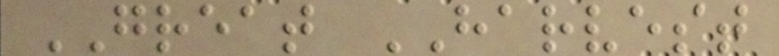GREAT HARVEST
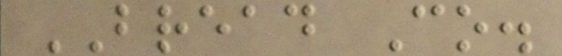BREAD Co.
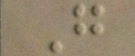G
